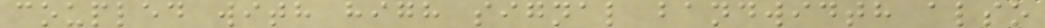coupled with high signal bandwidth also
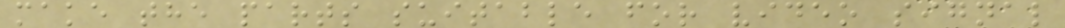make the parts suitable for video signal
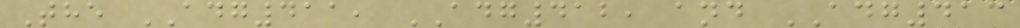The ADG411, ADG412, and ADG413
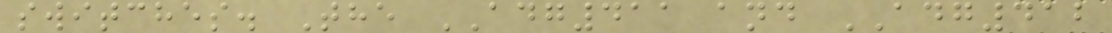switches. The ADG411 and ADG412
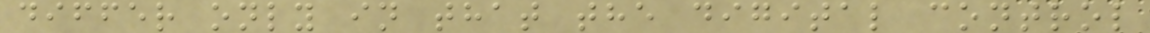differ only in that the digital control
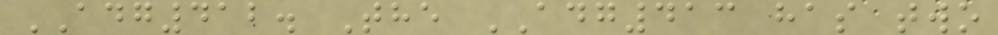ADG412. The ADG413 has two
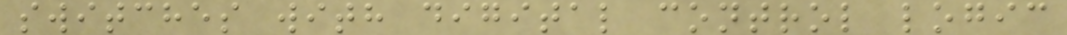switches with digital control logic
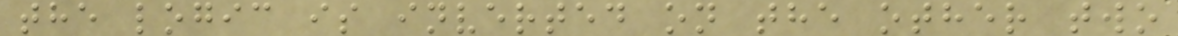the logic is inverted on the other two
